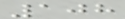108
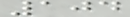104
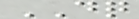DQ
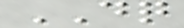DQ
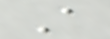A
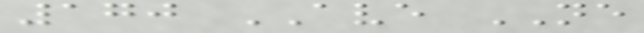170 AVE NE
